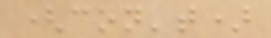(con't)
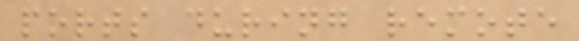ports during remote
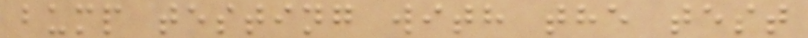bump testing with the test
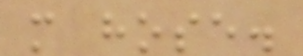m hose.
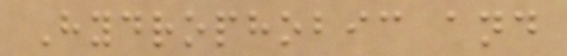Hydrophobic and
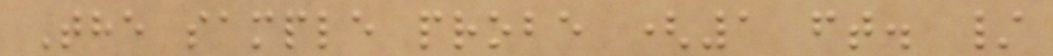The sample probe (1 ft. /
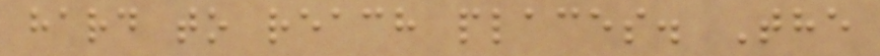hard to reach places. The
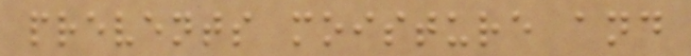prevents moisture and
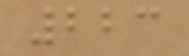223
